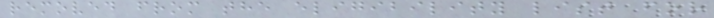removed from the eligibility list for
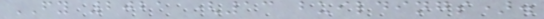FY 2021 (13 buildings).
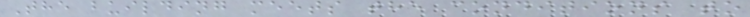The building meets the conditions to
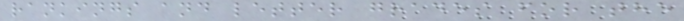rankings and letter grades for the
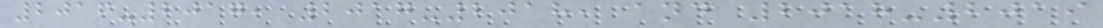2016-2017, 2017-2018, and 2018-2019
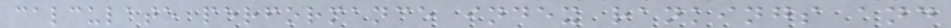calculate performance index rankings and
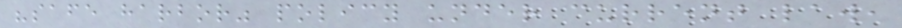"safe harbor" policy under current law,
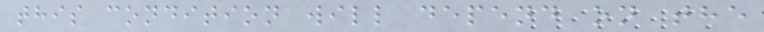this condition will depend on the
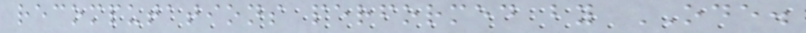recomputations performed by ODE.
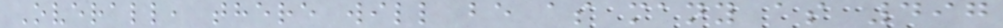Overall, there will be as many as 497
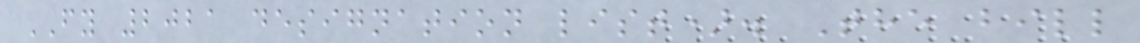FY 2021 designation list). The bill
